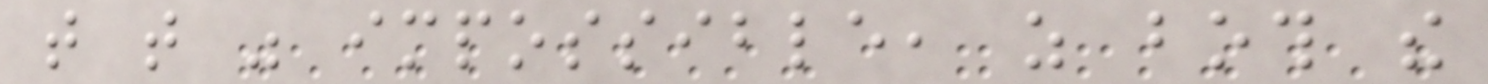that that was impossible, as both the
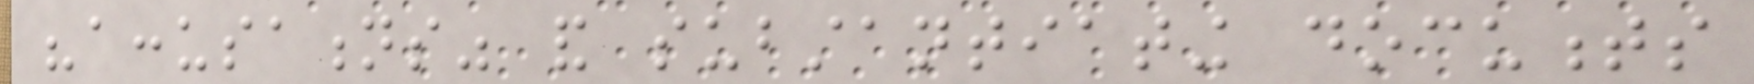"accusations" and substantiating documents
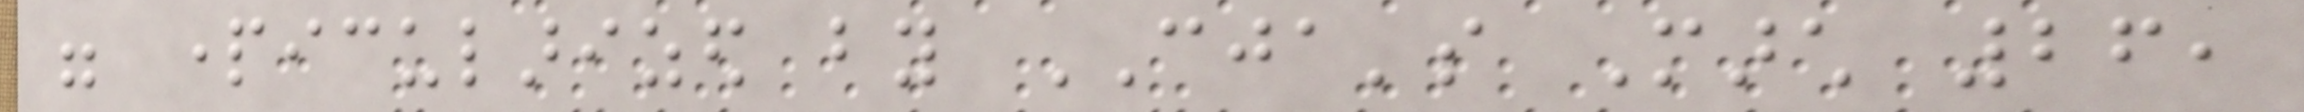were particularized by CJA's March 26,
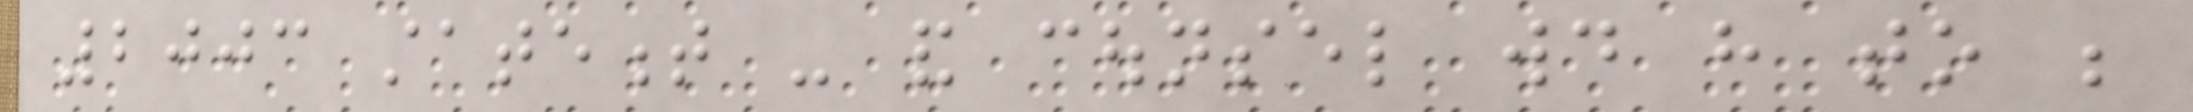2003 statement - and counsel would have to be
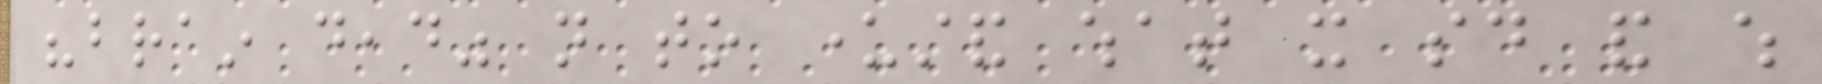"brain dead" not to understand what it said and which
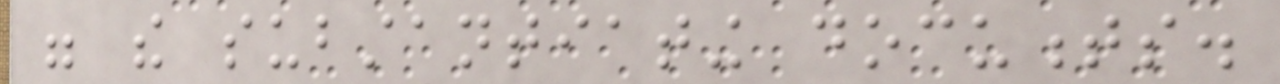were the substantiating documents.
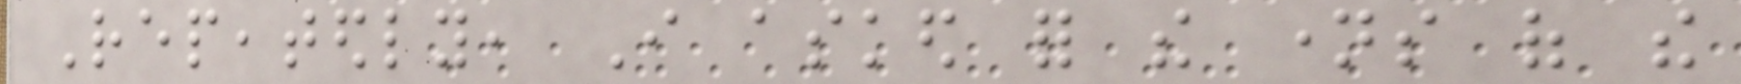Repeatedly, I asked for the names of the
